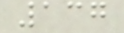137
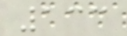133
